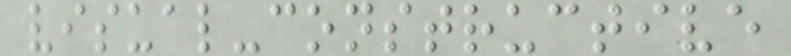visual-constructive
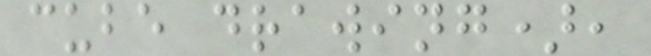cube drawing),
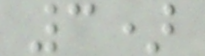3)
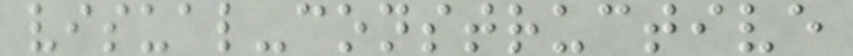visual-constructive
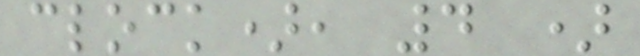clock), 4 )
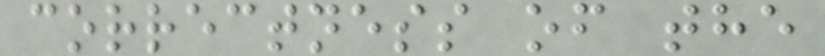correctness of the
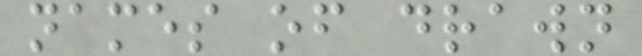names of drawn
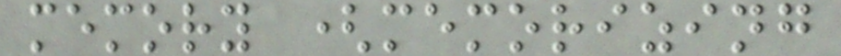memory (memorizing
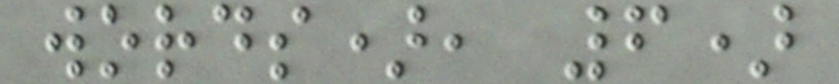words), 6)
